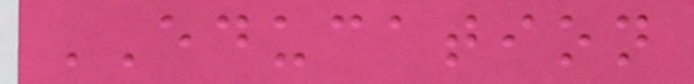EDUCATION
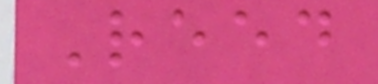Reed
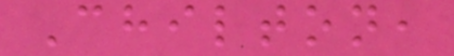Chilton,
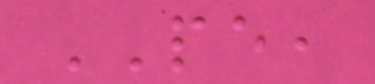PE,
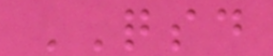QSD
